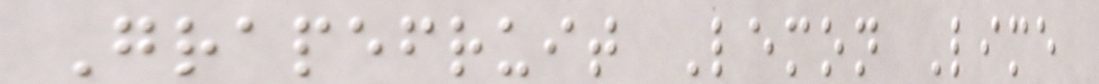Grapefruit Lemon Lime
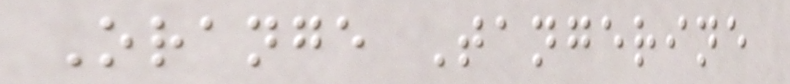Orange Tangerine
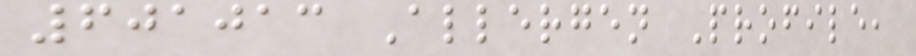601013 Allergen Profile,
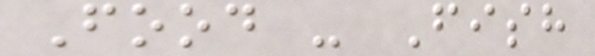Food - Fish
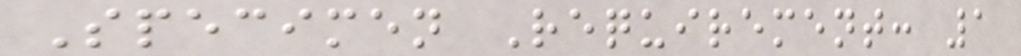Specimen Requirement: 1
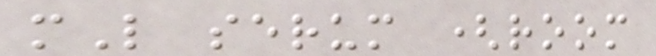mL serum (room
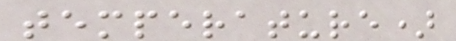temperature)
